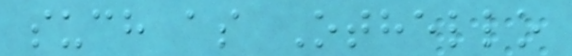such as Othello
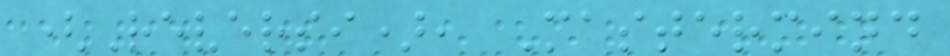(Reversi), Mastermind
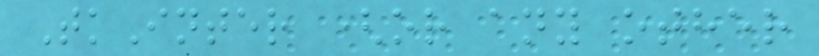TkInter (or any other
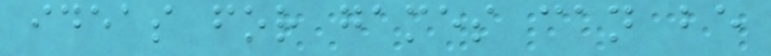ideas for games can be
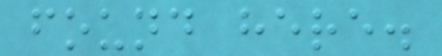found here.
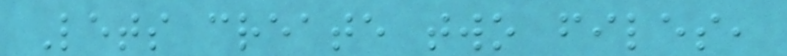Lets create two files,
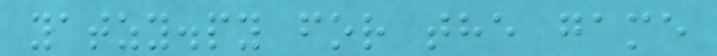yatzy.py for the game
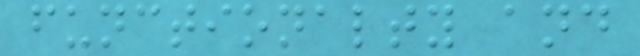functionalty and
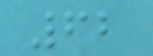62
